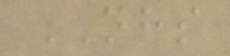NHS
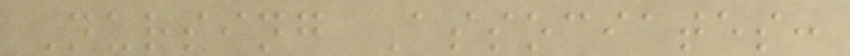Nursing Associates:
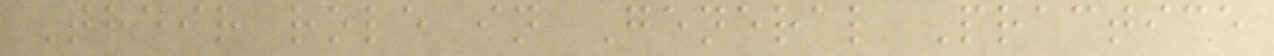Their role in General Practice
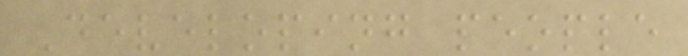Developing people
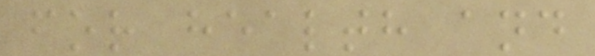for health and
